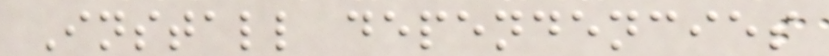Install dependencies
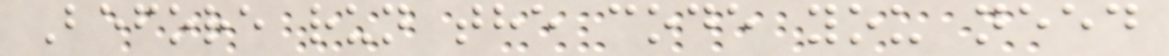Before run the code you need
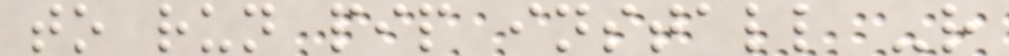to run pip install -r
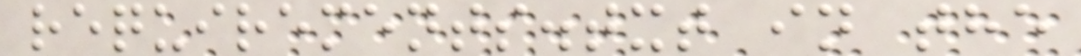requirements.txt in the
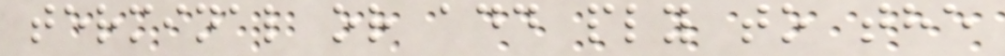terminal or add ply to the
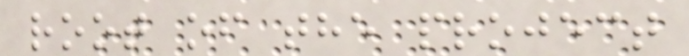root of the project
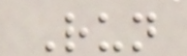Run
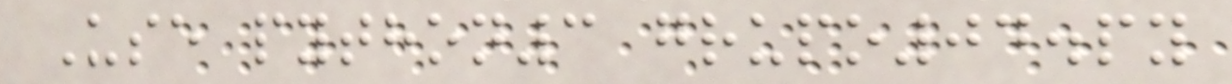Use python3 grupo04.py
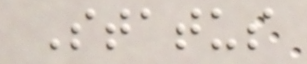Status
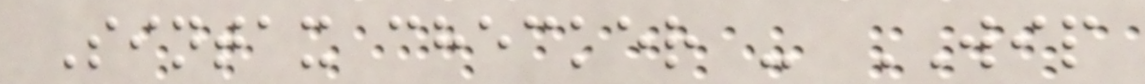Sintax checker - WIP
